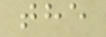the
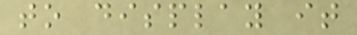to display it
